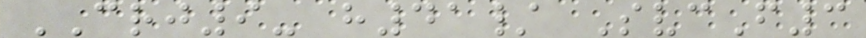CRJ9- h41/ SvcF3
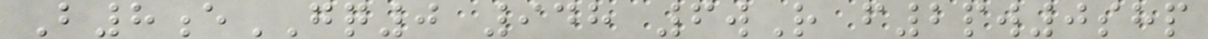B8eGQ0 948 6wR f2pw0shp
